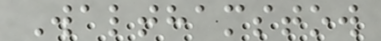Walthamstow
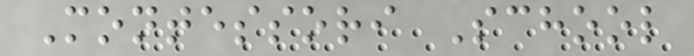Montessori School
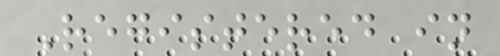Registered in
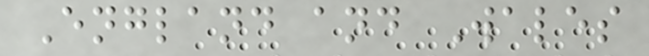England and Wales
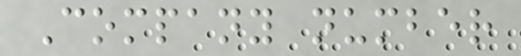Company number
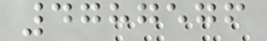4787576
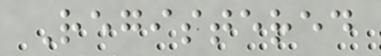Registered
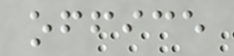office
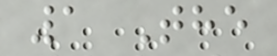1 The
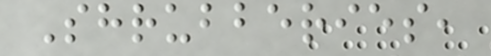Shrubberies,
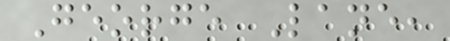George Lane,
